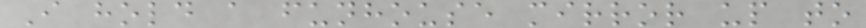I hold a funhouse mirror up to
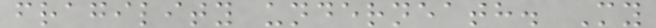fragility underneath. My
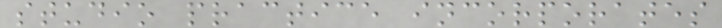studio practice incorporates
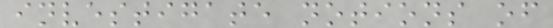investigate notions of
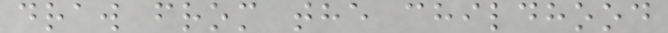draw from the childhood
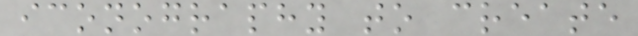iconography to create
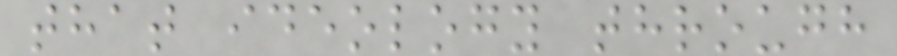that ideology through
